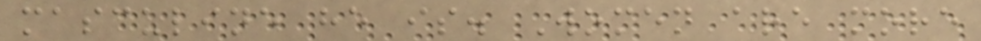masculine he is. Women are more
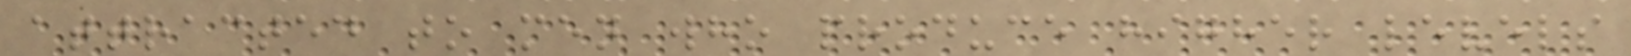attracted to men who produce higher levels
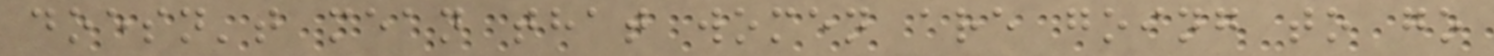doesn't mean that women are going to go
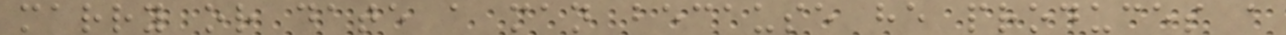marry or date a man because he produces a
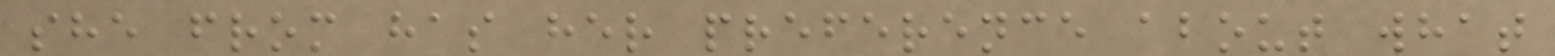she from has her preference about what
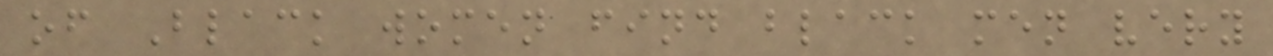of Black women find black men very
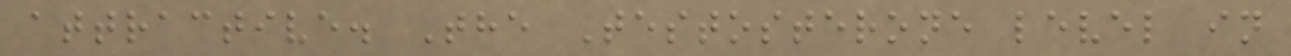attractive. The Testosterone level in
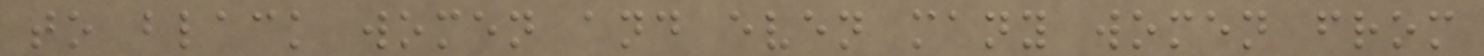to black women and even many women from
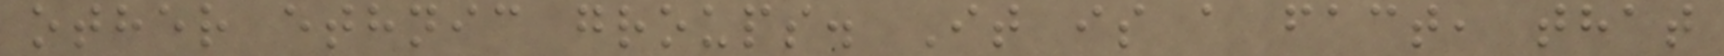other ethnic groups. It is a fact, that
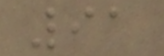91
